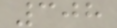308
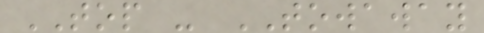TOP - TOWAWAY
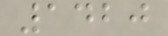1420
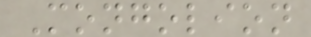Mongolion
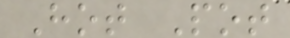Hot Pot
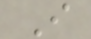I
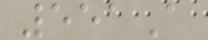551A
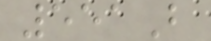551B
